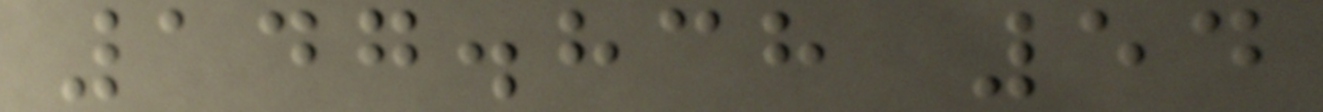147.838 54
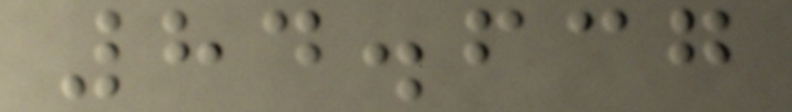84.637
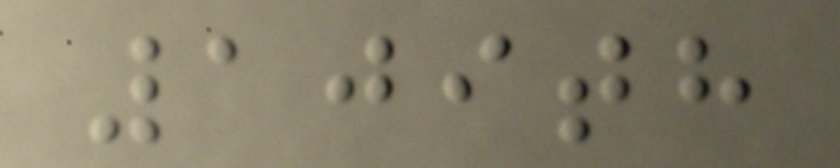109th
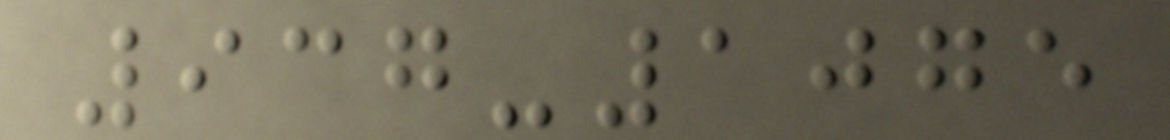937-1075
